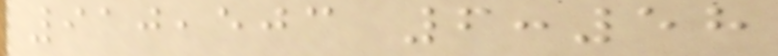910,503 6:58
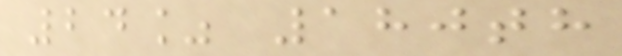24% 180th
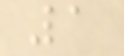1
